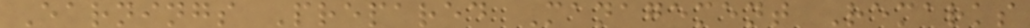Earnings Prepared Management Remarks
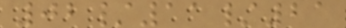02/11/21
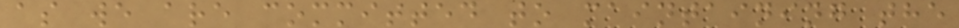as we are committed to maintaining the
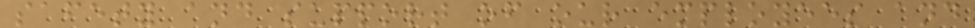safety and support of our employees and
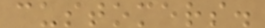customers.
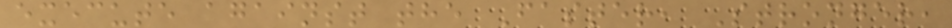execute against the Faster, Stronger,
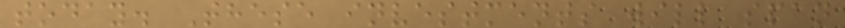today. These investments will span
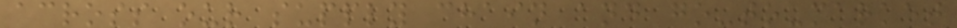across our supply chain and go-to-market
